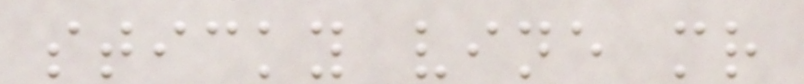sticky vine mr
